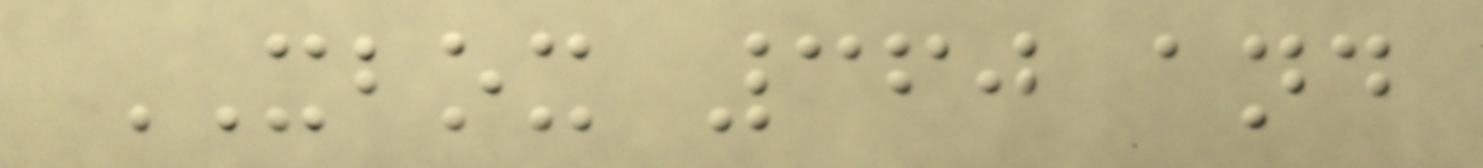XBOX 360 and
